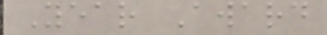Year Award
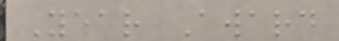Year Award
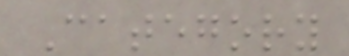Category
